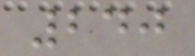240
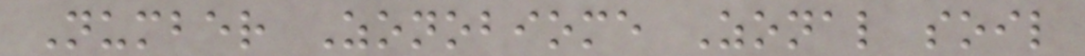Number Zonobiome Zonal soil
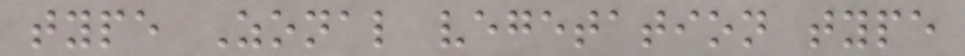type Zonal vegetation type
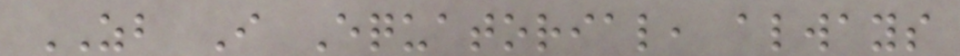ZB I Equatorial, always
